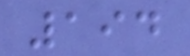194
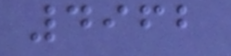4962
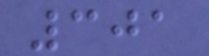301
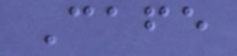Cafe
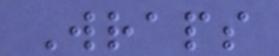Wraps
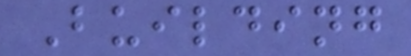Building
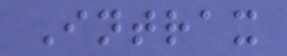Intrax
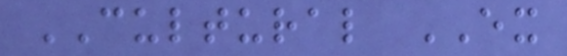CULTURAL EX
